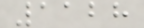1128
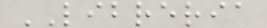LIBRERIA
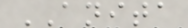ANITA
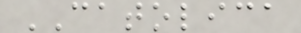CATOLICA
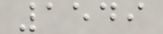1549
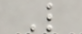L
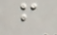f
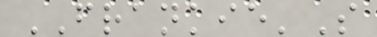FRANKIE'S
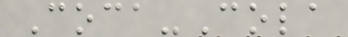Coca-Cola
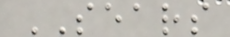SEARS
